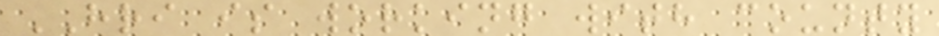HRI is working with county
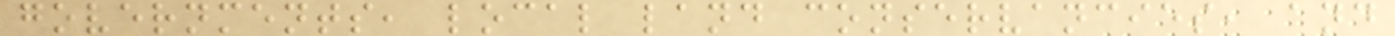governments, local land conservancies, and
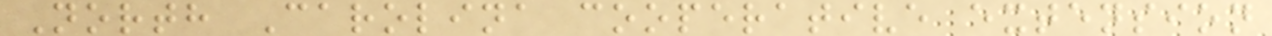North Carolina cooperative extension
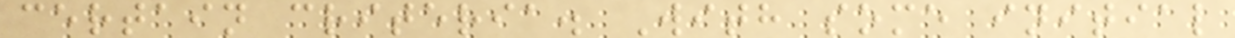certain criteria. With some initial
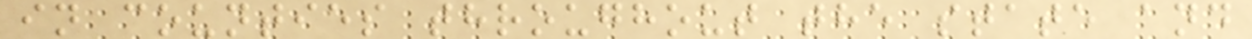in counties throughout the state and
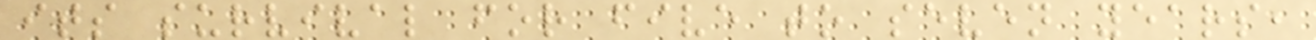its survival for five to seven years,
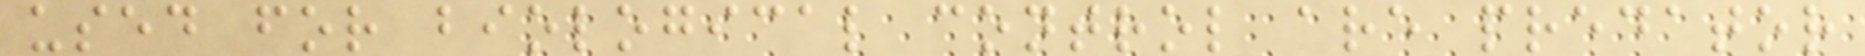used for biological control are predator
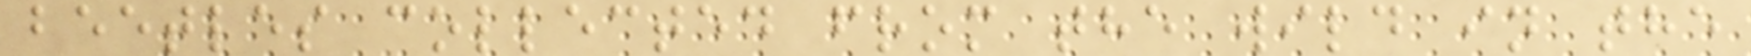beetles collected from the wild in the
